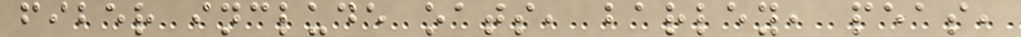fiber include oats, barley, peas,
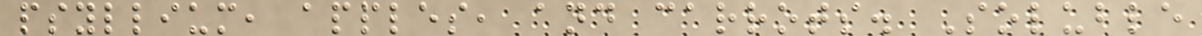psyllium, apples, and carrots. Soluble
